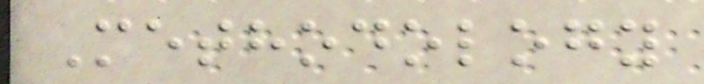Methodology
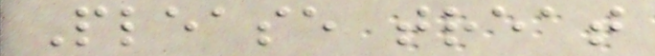Please treat
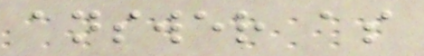answer as
